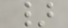}
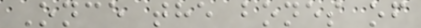Once the bones of
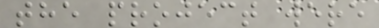the project were
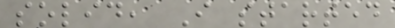solid, I started
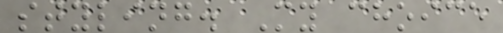styling. My choice
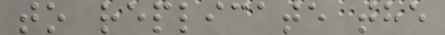to replicate the
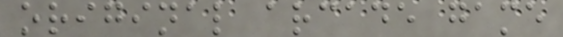original arcade game
